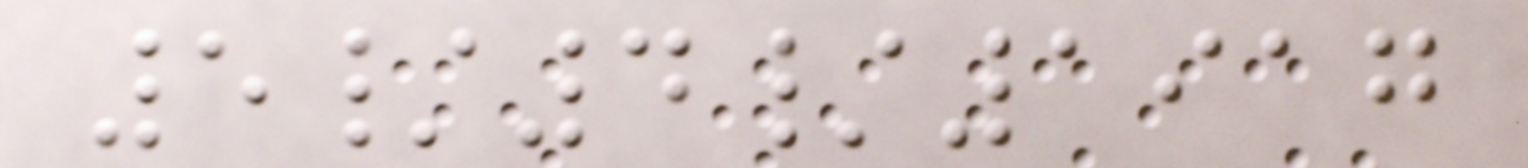5/4/1917
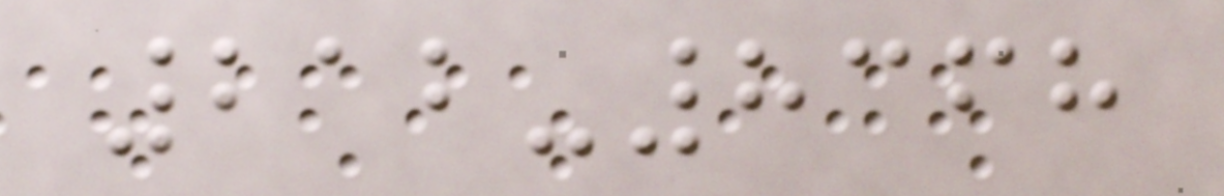212-8368
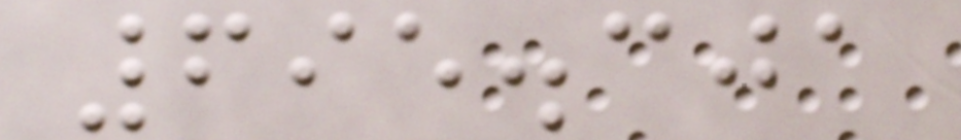695.301
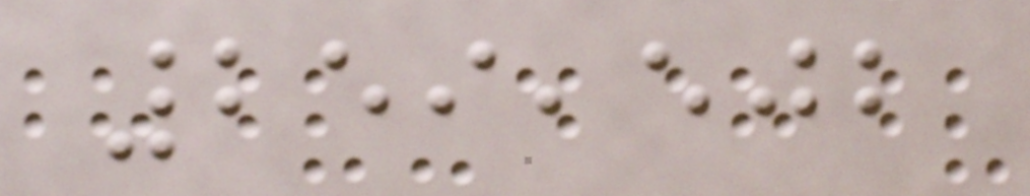259,502
